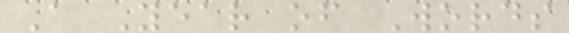A Year of Words
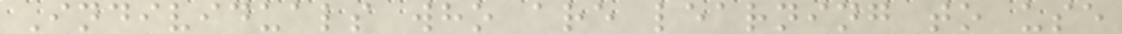Individuals who are learning to use
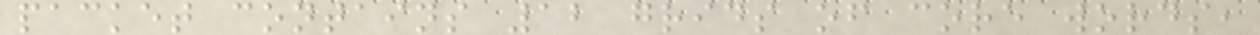packet contains 12 grids of core words,
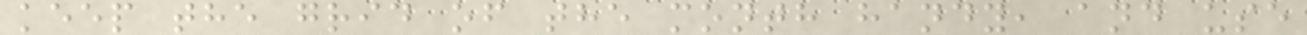keep the grid of the month handy, and use
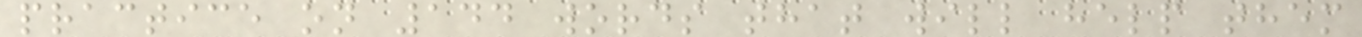practice on 144 words that will help them
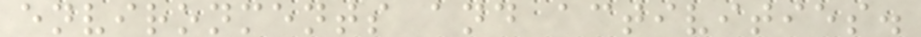environments and activities.
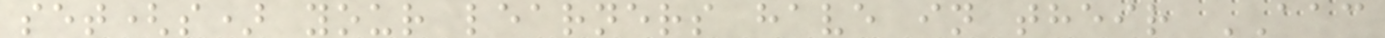set(s) your learners have in their AAC
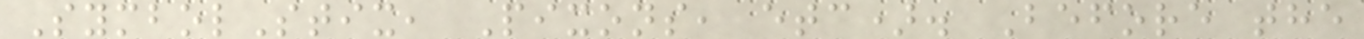SymbolStix, Pixons, etc). Before the
